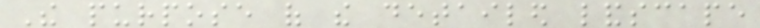The purpose of the detailed landscape
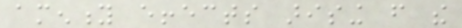amenity effects arising from the
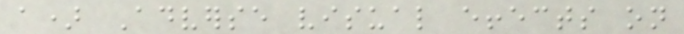a) Adverse visual effects on
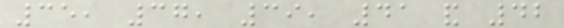35, 37, 39, 41 and 42
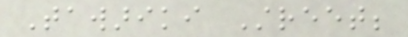Tawariki Street;
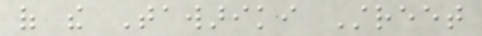of the Tawariki Street
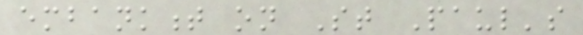embankment on St Paul's
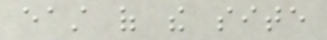east of the site
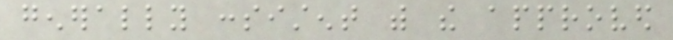generally consistent with the approved
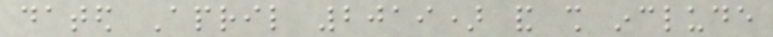dated April 2019) and shall include
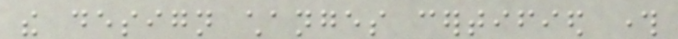the design changes certified through
